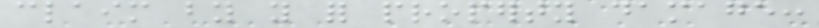claim by you for property damage:
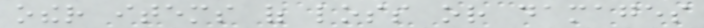other items of loss or damages
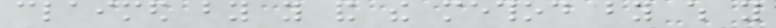claimed by you and the method by which you
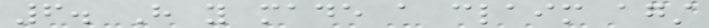6. Have you made a claim against
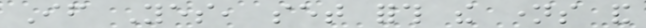If Yes, set forth the names and
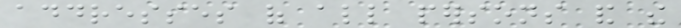addresses of all persons and the
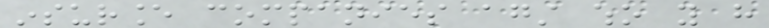insurance companies against who you have
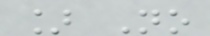] No
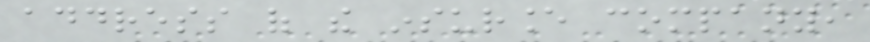address of the insurance company,
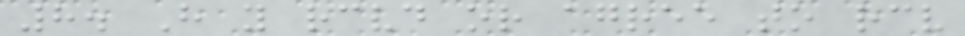8. Have you received or agree to receive
